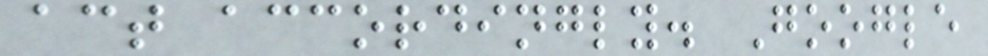act accordingly. Google
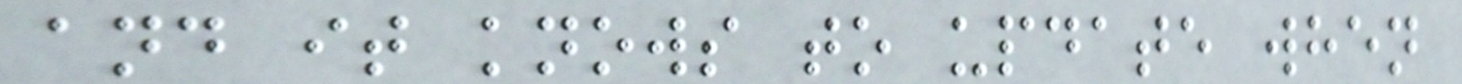and it knows to update when
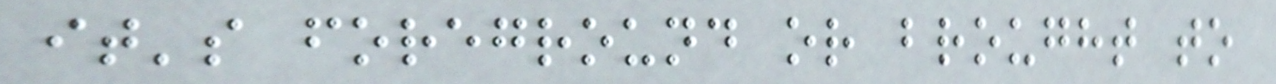it's foreground or brought to
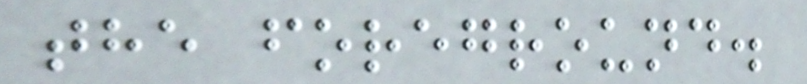the foreground.
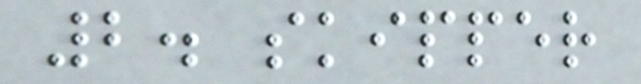2. skipper
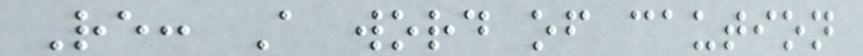Re: A word of caution
